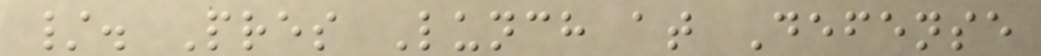/. Pres Lunch at Defense
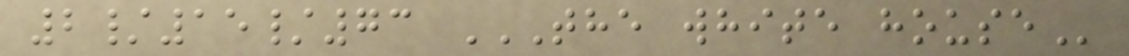2/15/73 THE WHITE HOUSE
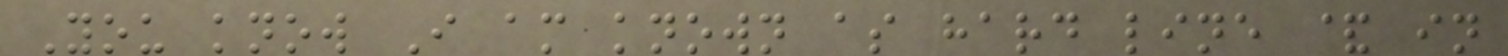You know I am known as hard line & in
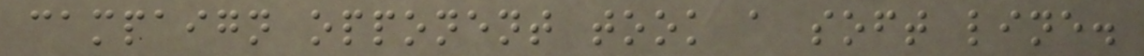campaign opponent took a soft line.
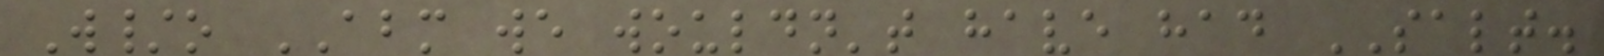W/o ABM we wouldn't have had SALT.
